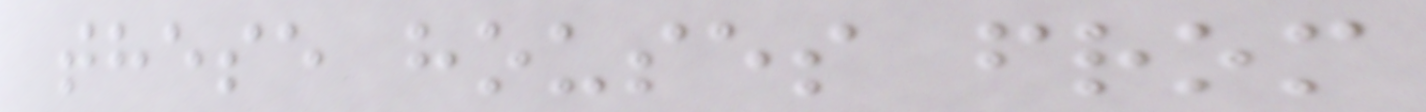these houses from
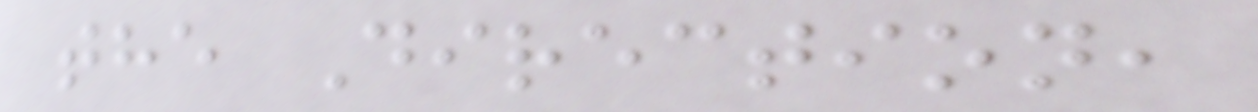the Direction,
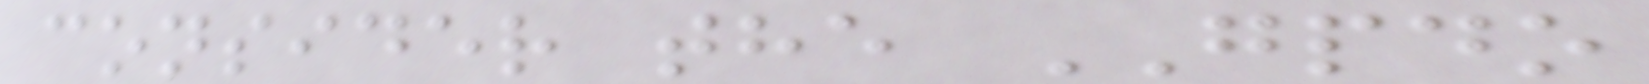consider the GPDO
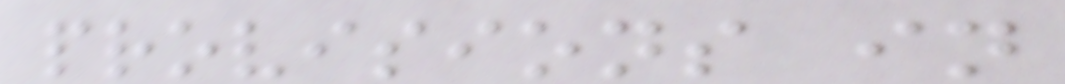provisions in
